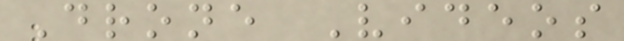Drone Videos
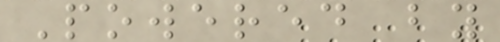Powered by
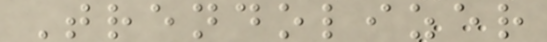Trendolizer
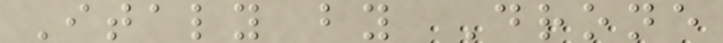Italy by Drone
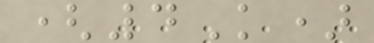(4K)
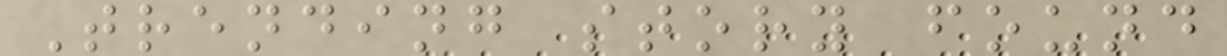Trending story found
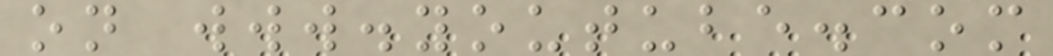on www.youtube.com
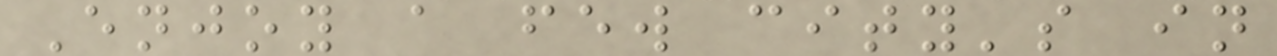Enjoy a few city's in
